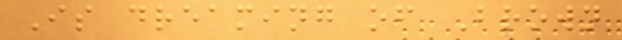Is dreaming of Brown
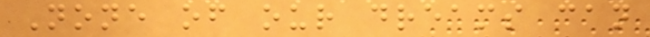None of our dreams can
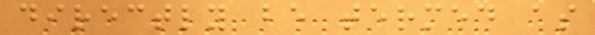directly be termed as
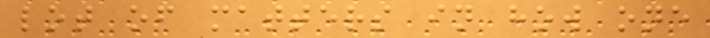lot of matters in how one
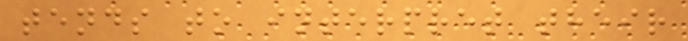tends to interpret their
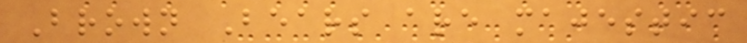Brown Bears are majestic
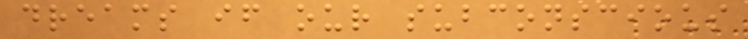dreams if our subconscious
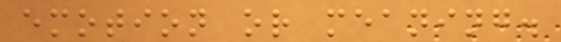emotion or meaning.
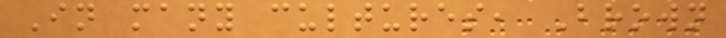In many cultures, Brown
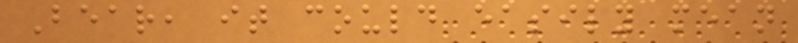Bear, it could easily mean
